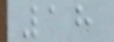18
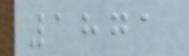1871
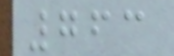763
